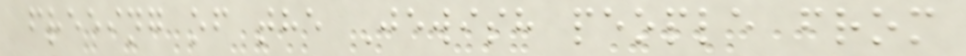freeing of the Jewish people from
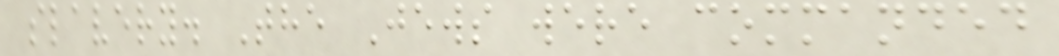slavery. The Jews were commanded
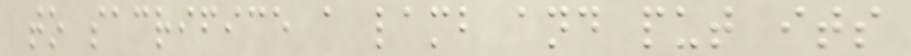to sacrifice a lamb and put its
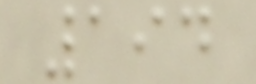194
